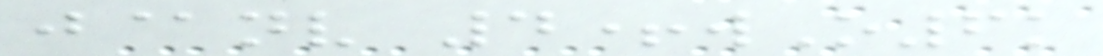j@nv 4+wO6k
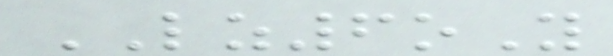LZ6oY
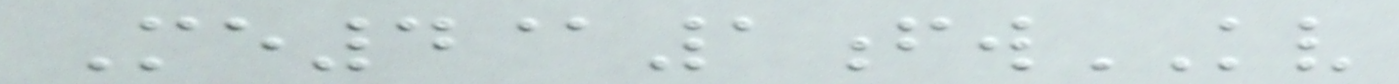Me4@1fwKV
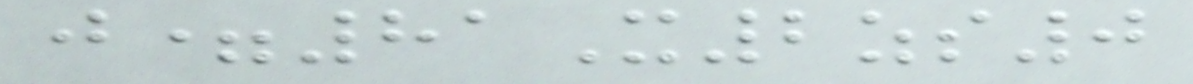j=81X2zs0
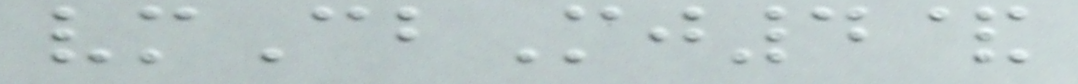vmCbMj4&
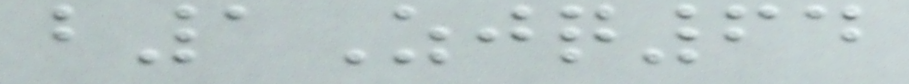b1Zjq64
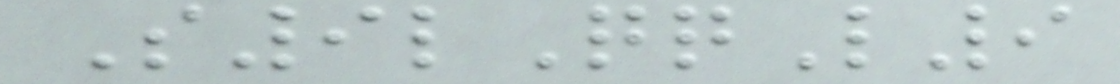S9lQqL9
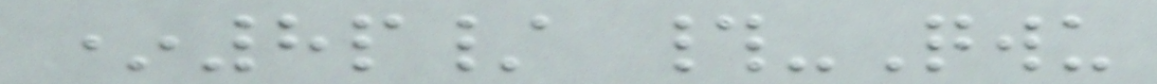*8p/ #-Qwu
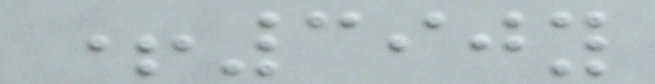+390y
